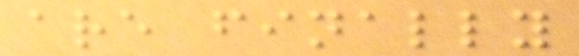are finally
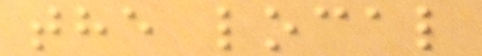the local
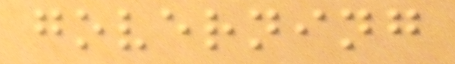governing
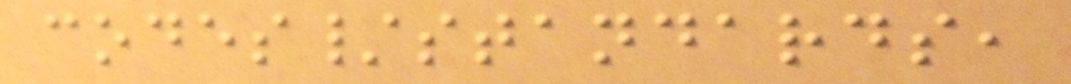codes/standards,
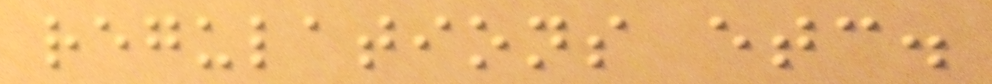regulations etc.
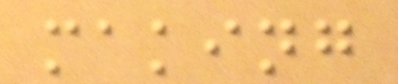making
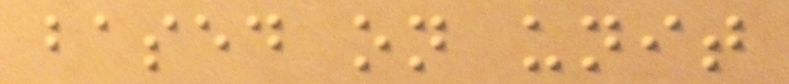based on unit
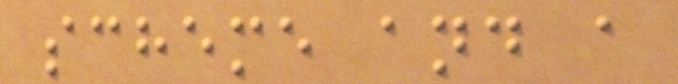scheme and a
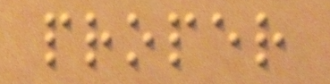proper
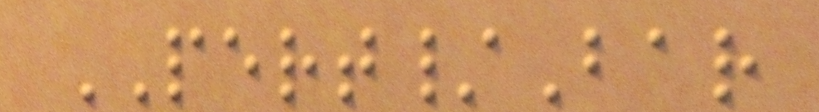PERT/Bar
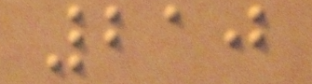210
